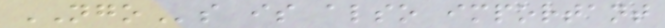NGOs is also important
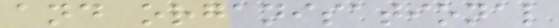and organisational
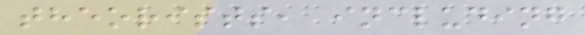theorists, including
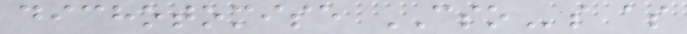dichotomise CSOs as
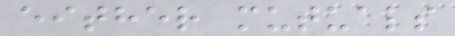either mutuals
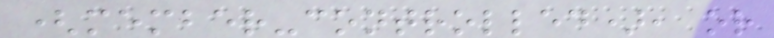(member-controlled), or
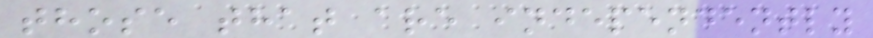those that are independently
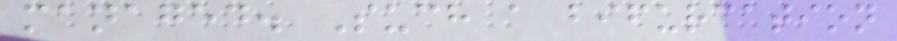managed. Such a bifurcation
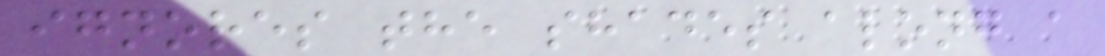ignores the shades along a
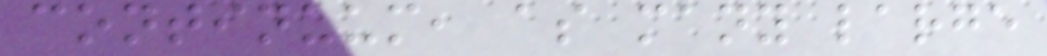continuum, as many large
